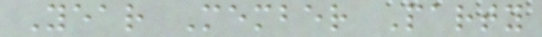Year Member Party
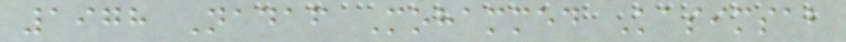1978 Nadaf Mohammed Kasimsab
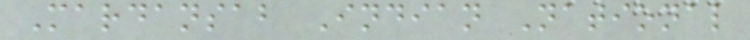Mardansab Indian National
